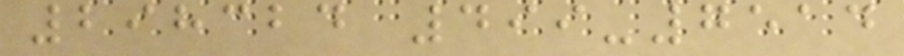298324 499-7514
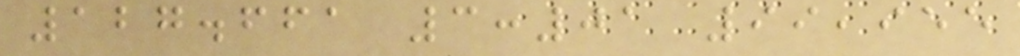127.661 3:01 99,955
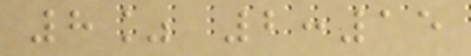8% 2:15
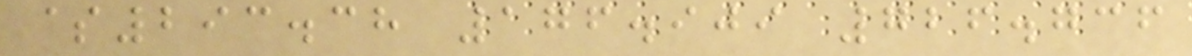$293.38 176.909 726.736
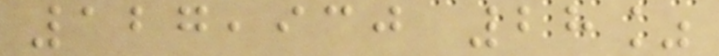127,930 28%
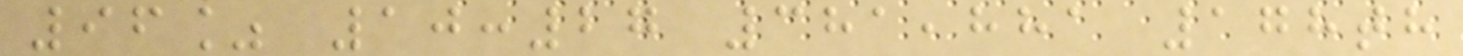96% 10:27 381,881 178th
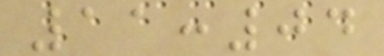11:04
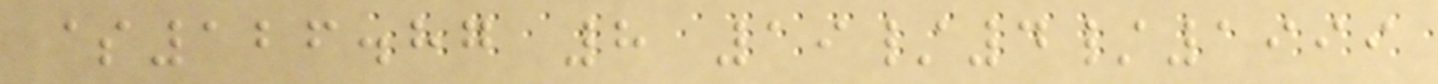$126.87 8 19/4/1999
